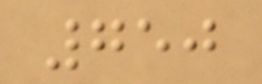750
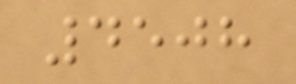4508
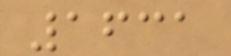1631
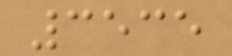3535
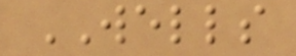WELLS
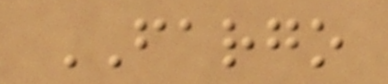FARGO
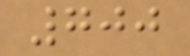700
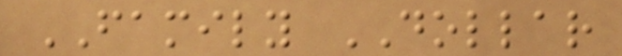FAMILY DOLLAR
